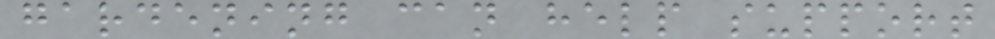gardening can help support
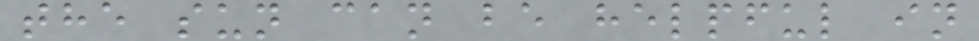the sun can be helpful in
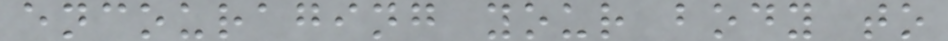encouraging your body to
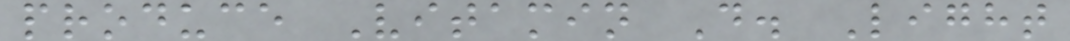produce Vitamin D. Light
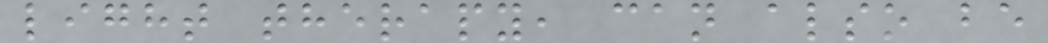light therapy, can also be
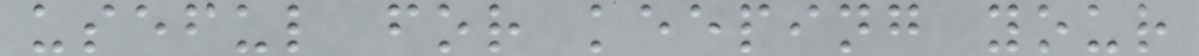useful for keeping your
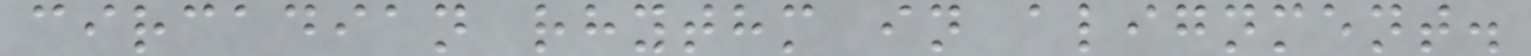circadian rhythm in alignment.
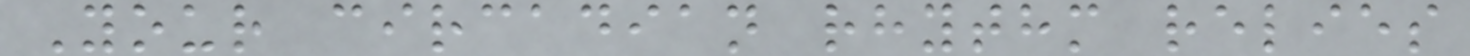Your circadian rhythm relies
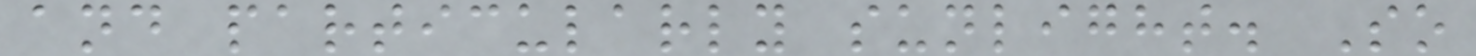and particularly sunlight. So
